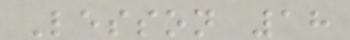Lesson 18
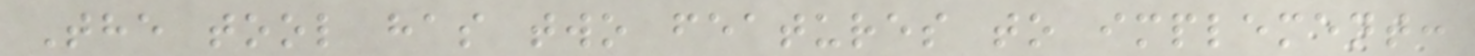The tool has two features to implement:
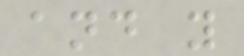and y
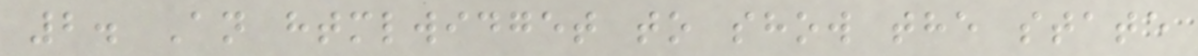2. An htmlwidget to show the state
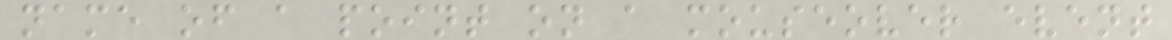name of a point on a mouseover event
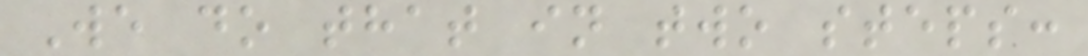We do that in two steps:
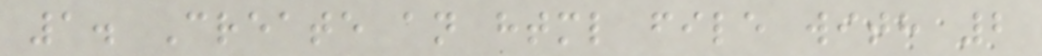1. Create an html file with 2
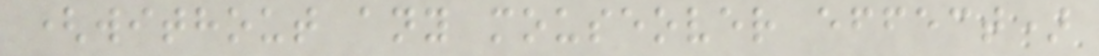(without any mouseover effect)
